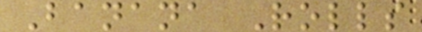Banana Rolls
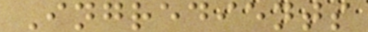Ingredients
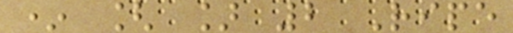* [ ] 2 Ripe
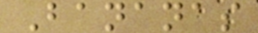Bananas
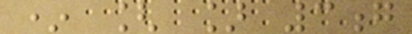* [ ] 3g
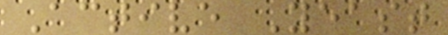Active Yeast
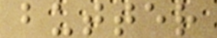butter
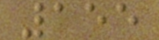155
